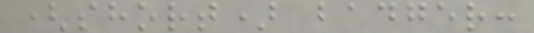(short) badger:
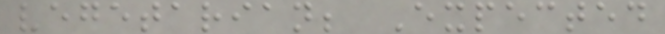vegetarian; Expected
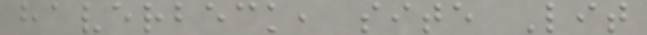haverbeck, site Lit
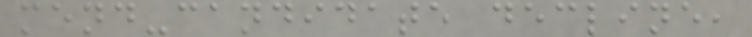mend-candidate decline,
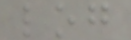log
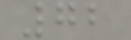72
